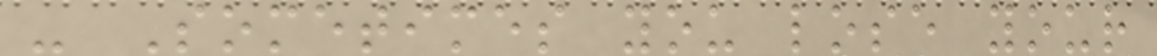- Sometimes you lose your
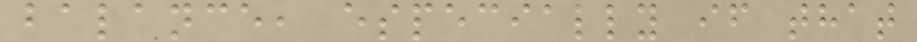balance, especially if that
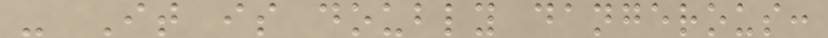- It is doubly dangerous:
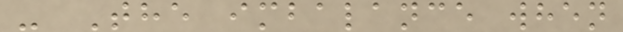- The imbalance when
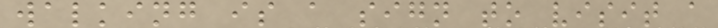walking is a sign to visit a
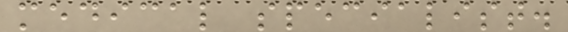medical specialist.
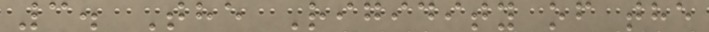3. The Rigidity of the
